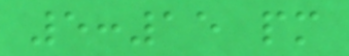5:15 pm
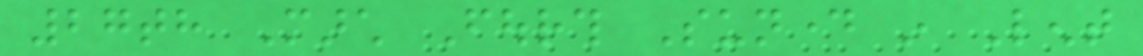27th March Fourth Sunday in Lent
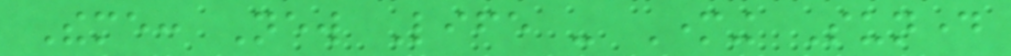Theme: New Life - Mothering Sunday
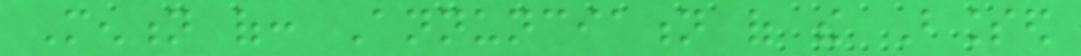Mention of: Annunciation of the Blessed
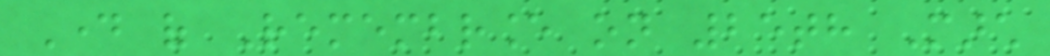Day of Remembrance on 25th March
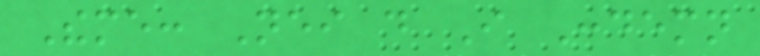Theme: Neither do I Condemn
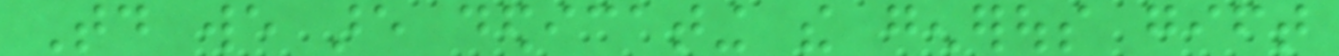Today we are dedicating the generous gift
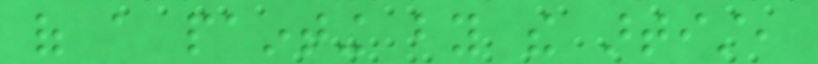of a painting by the artist,
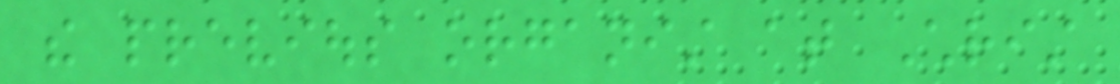the previous organist at Christ
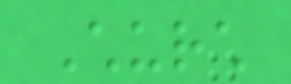Church
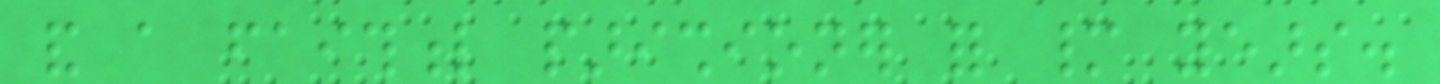and a faithful parishioner for many years.
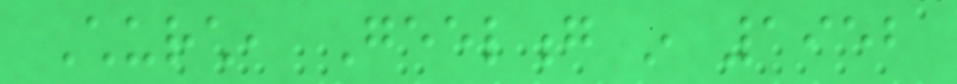Church, Geelong in 1952
